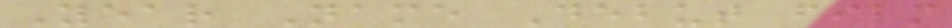Year Name Debut film
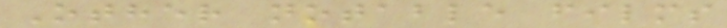Other notable films
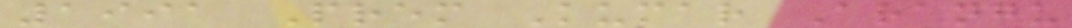1991 Prem Kumar Arangu
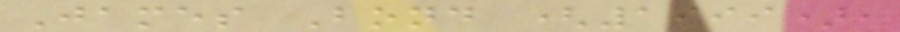James Bond (1999),
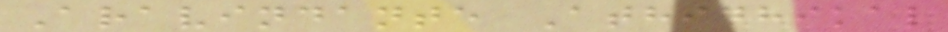Aravindante Athidhikal
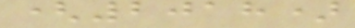(2018)
